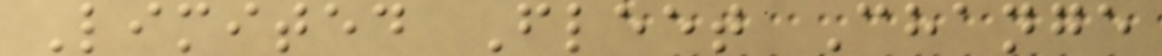Limited Fleet Change
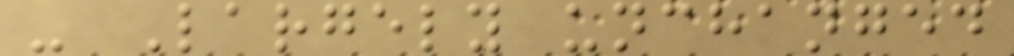- Largely unchanged
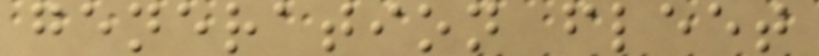generation fleet
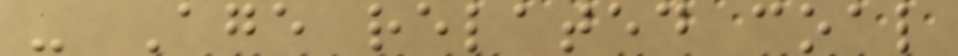- Age related coal
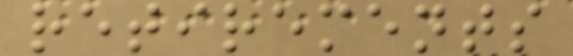retirements
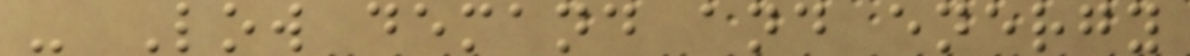- Low demand and energy
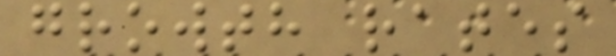growth rates
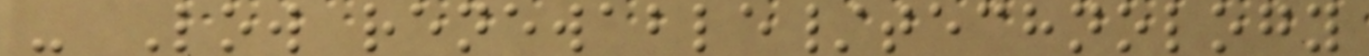- Low renewable/technology
